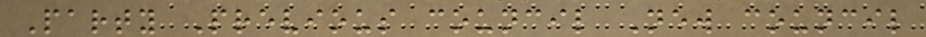Party Previous council New council
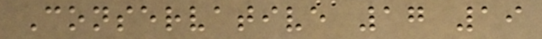Conservative 17 19
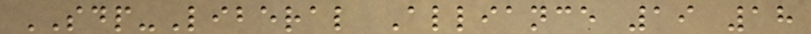SDP-Liberal Alliance 19 18
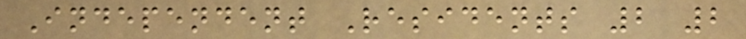Independent Residents 2 2
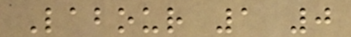Labour 1 0
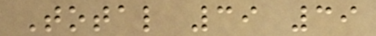Total 39 39
